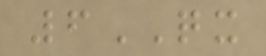6QX
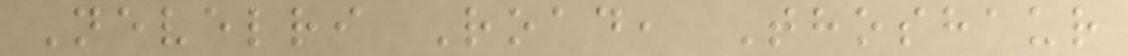Nevelri Road, Thoshaur
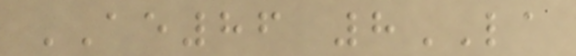AE86 8LA
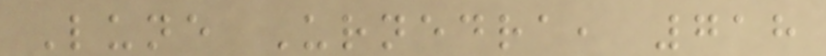Lune Urnedra, 718
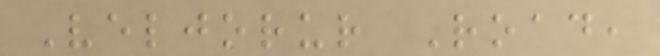Veljorur Road,
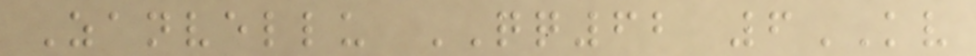Zanvellu QQ62 6KV
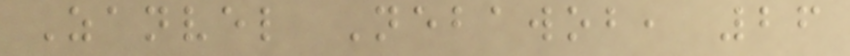Zanvel Nebawob, 26
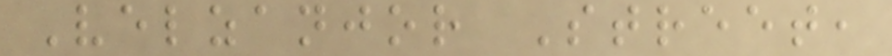Velzanjor Street,
